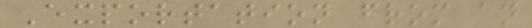Exportation from an
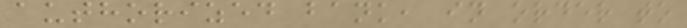authorized bank, in order to
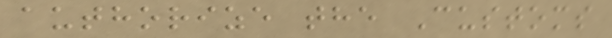authorize the Customs
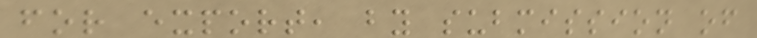for export, by submission of
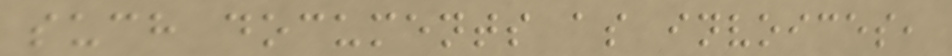such documents as invoices,
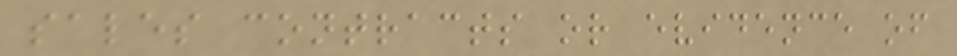sales contracts or evidence of
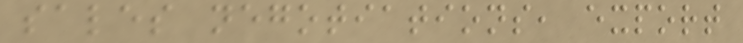sales negotiations, export
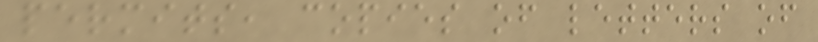permits, copies of letters of
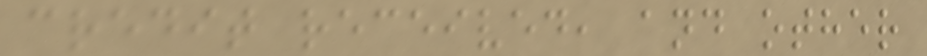credit received, and other
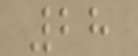28
